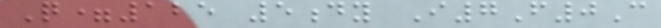Q=125 5dy I7F0C
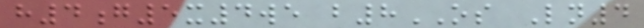h4g5x4we b8OS Ln4
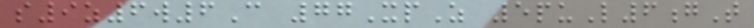s9z6w6C 77XpZ 5puL6gT
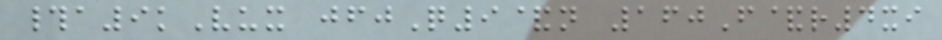#a9kVux jfjQ9&n 160F&r4xi
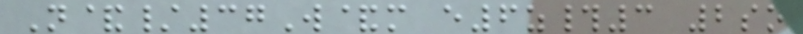N&/37W&m e6z#3 2so
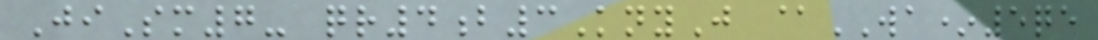JiSm7- qr4b3KnyJ @WA*5qe
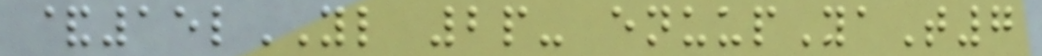&15lYL 2p- enuupYaT7
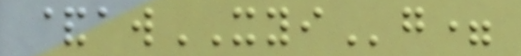&awXYIg=
